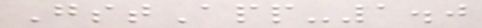GstApp-1.0
